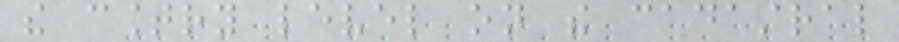the country level on the cadastral
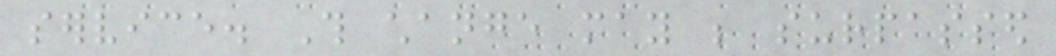service. This change may be surpassed
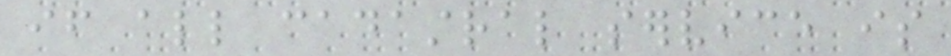if all cadastral service is
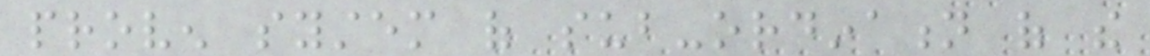proven system of sub-ordination of the
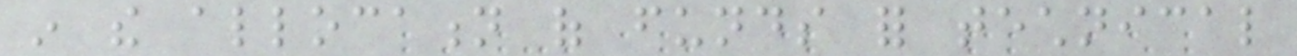in the allocation of funds for technical
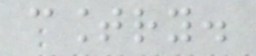country.
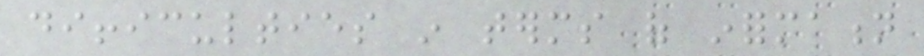difficulties in terms of information
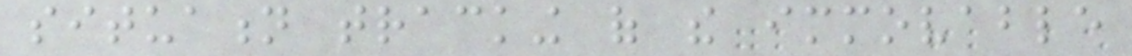situation tracking of the immovable
